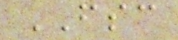FSC
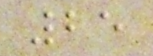25
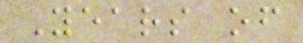Years of
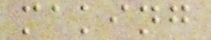making
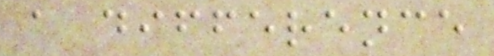a difference
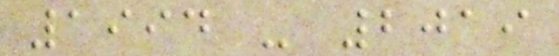1994 - 2019
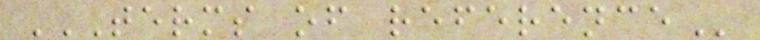TERMS OF REFERENCE
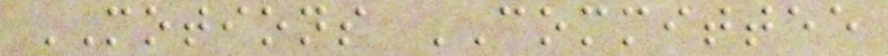MOTIONS COMMITTEE
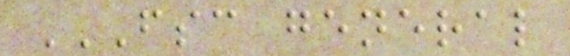FSC GENERAL
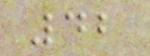42
